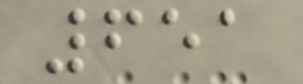651
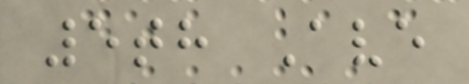5th Ave
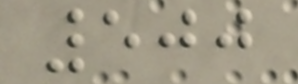500
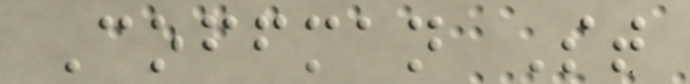Coffman St
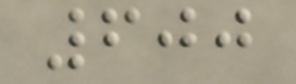600
